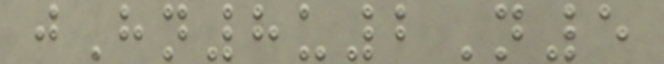jHn8u2N5
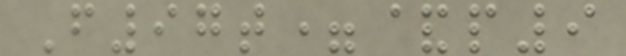F97t=&p9
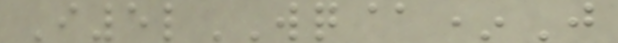I5lWQ@*J
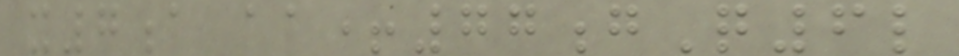x7a aa+77gQ6l
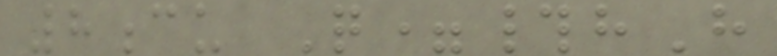8cu Q=#hH
